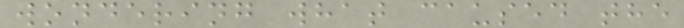wondering what caused the
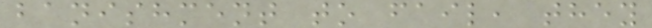banishment to fail, they
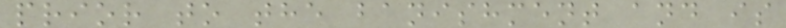prior to the banishment and is
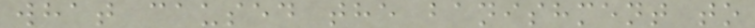what caused the banishment to
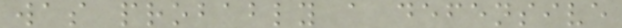was probably a defensive
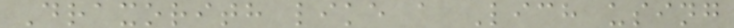Draxorith like a Lich using
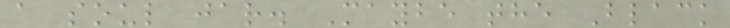a soul jar. Maybe the Black
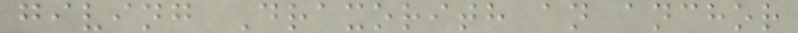giving Draxorith an anchor
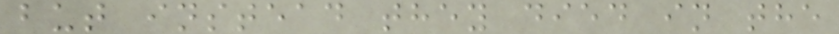but instead they died in the
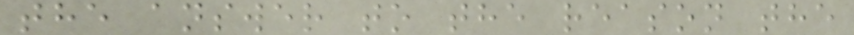the answer to the reason the
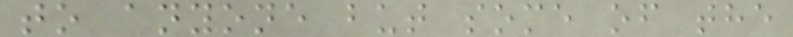to anyone but some of the
